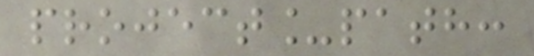project_path:
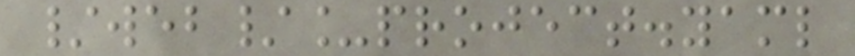/web/_project.yaml
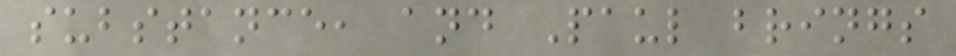substance, and Paul brings
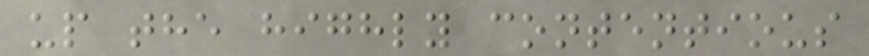up the highly contentious
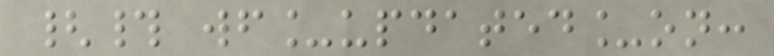{# wf_updated_on:
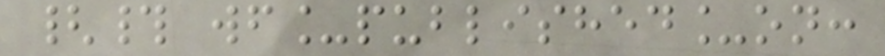{# wf_published_on:
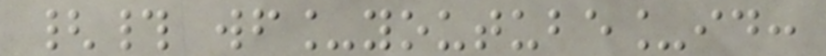{# wf_youtube_id:
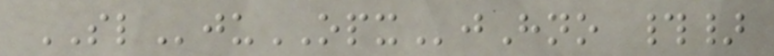SLjuOPXjHno #}
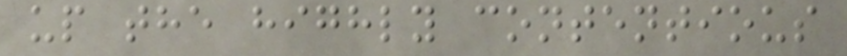up the highly contentious
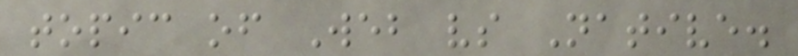topic of Web vs Native.
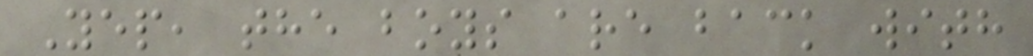Yep, the boys are back with
